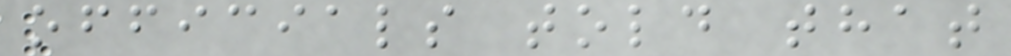officials told that
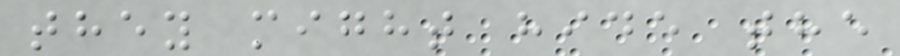they might hide the
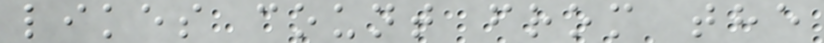likes count from the
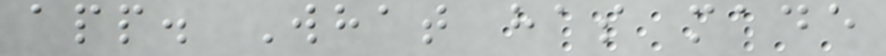app. What has made
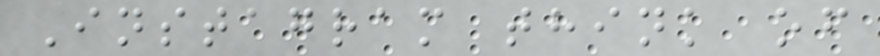Instagram think of
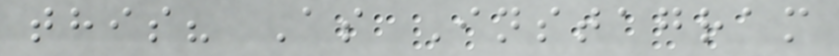this? As Instagram
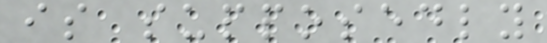is supposedly
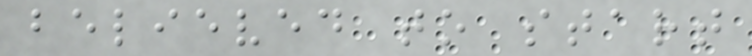believed to start
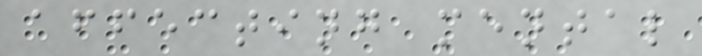affecting mental
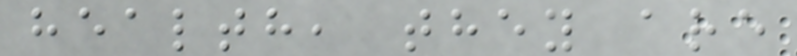health, they are
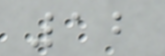12
